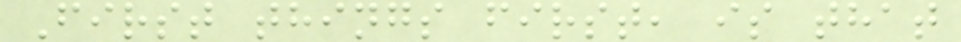First things first, is that
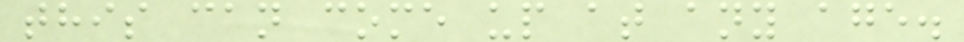this can come up at any age.
